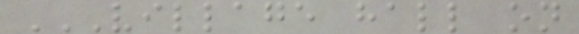VILLAGE HALL ON
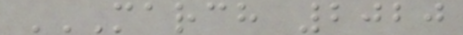MARCH 2020
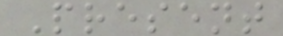Present
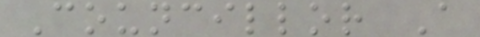Councillor A
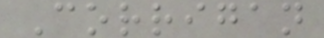Corrigan
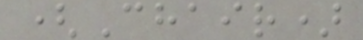(Chair)
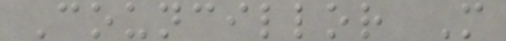Councillor M
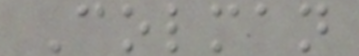Colman
